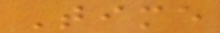Time
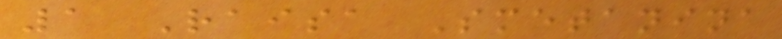1 Raisa Smetanina
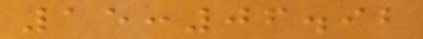15:06.92
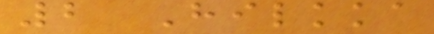2 Hilkka
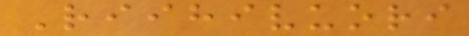Riihivuori
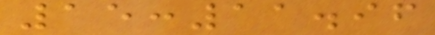15:11.96
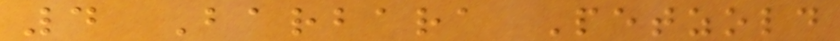4 Barbara Petzold
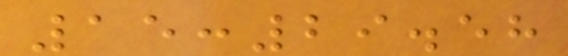15:29.58
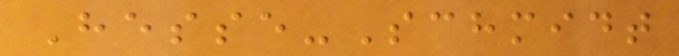Hesse-Schmidt
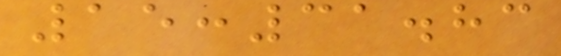15:31.83
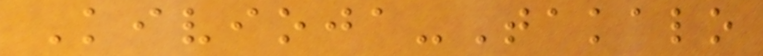Kivioja-Takalo
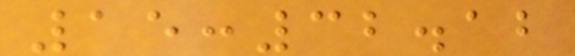15:32.12
